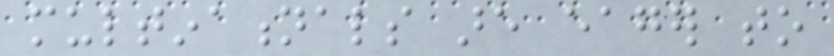multinationals are eager to
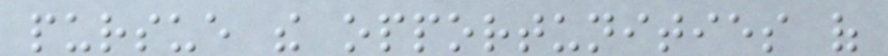pursue the opportunities of
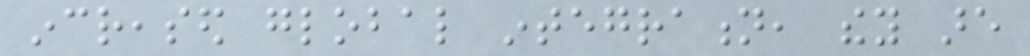increased global integration, they are
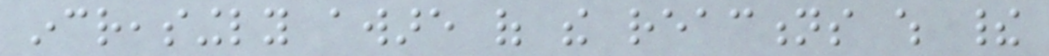increasingly aware of the reactions which their
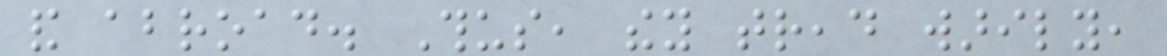and abroad. Thus, they tread warily,
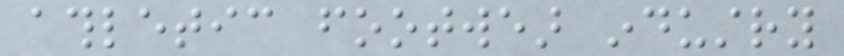athletic footwear industry
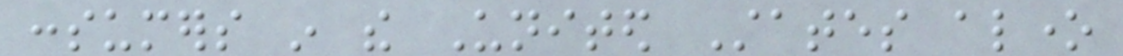consumers in the United States alone
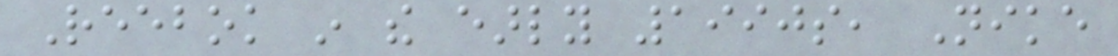Reebok in the early 1990s, Nike
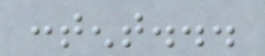content...
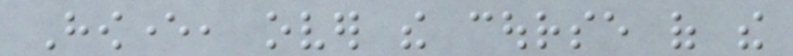However, over the course of the
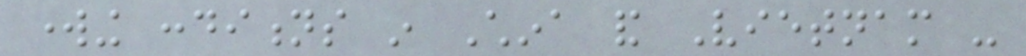working conditions in China and Vietnam -
